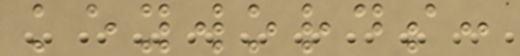keywords:
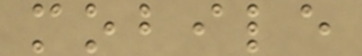mobile
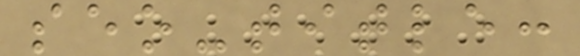seo-title:
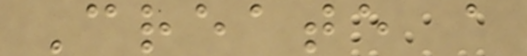Create a
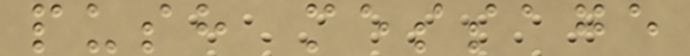push message
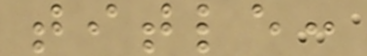title:
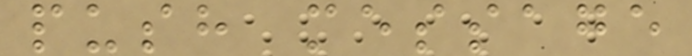push message
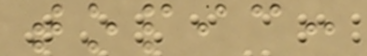topic:
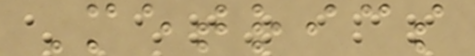Metrics
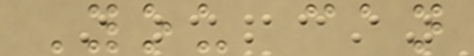You can
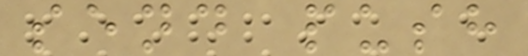send push
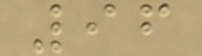96
